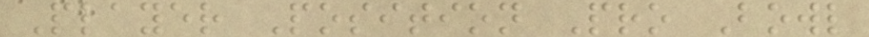Player Position Pro Bowl
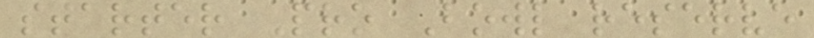starter Pro Bowl reserve
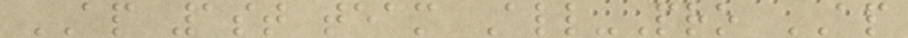AP 1st team All-Pro AP
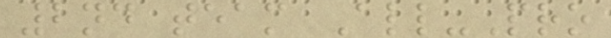2nd team All-Pro
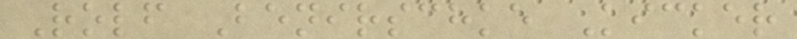Rolf Benirschke Kicker
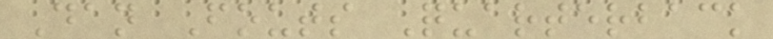Dan Fouts Quarterback
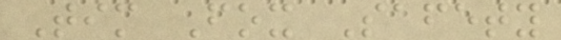Tim Fox Safety
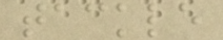tackle
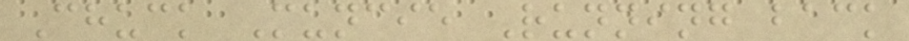Chuck Muncie Running back
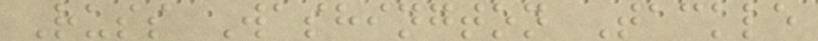Russ Washington Tackle
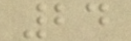24
